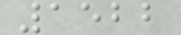1522
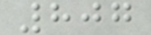807
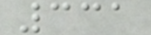331
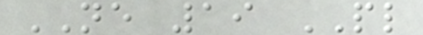NE 19 PL
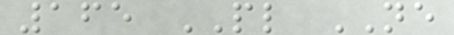165 PL NE
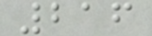216
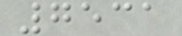7531
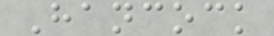Hancock
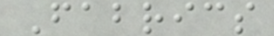Fabrics
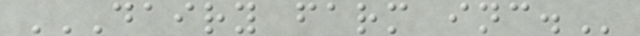DAIRY FARM INC.
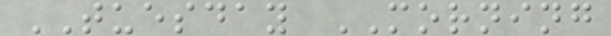TUESDAY MORNING
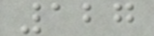127
